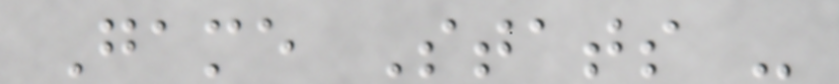Game Stats -
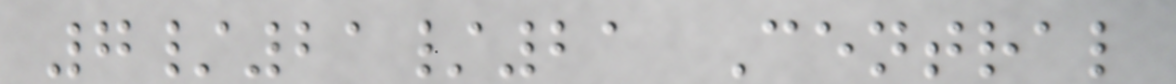7/21/21 Central
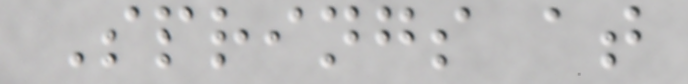Springs at
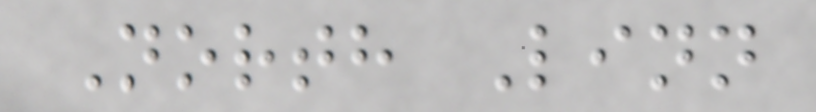North Linn
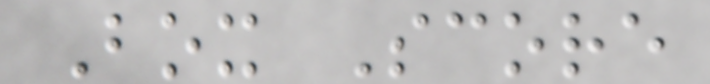Box Score
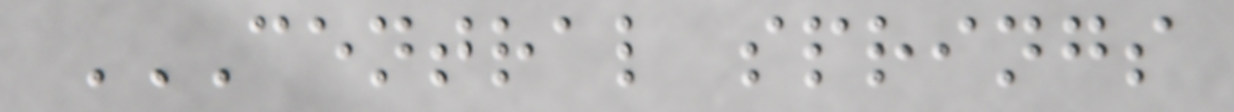CENTRAL SPRINGS
